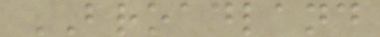BROADLAND
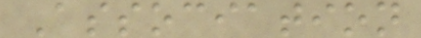Association
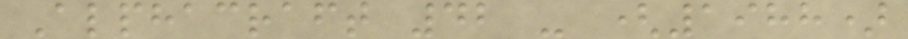Alphacraft 42 - (1988)
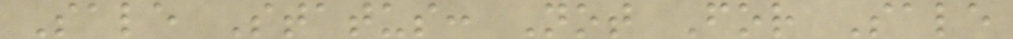Sale Status: Not For Sale
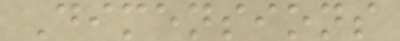Dimensions
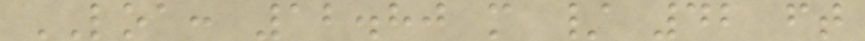LOA: 12.80 m / 42 ft
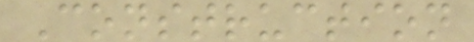Construction
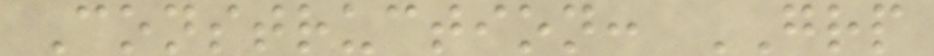Construction: GRP
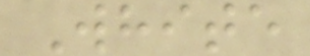White
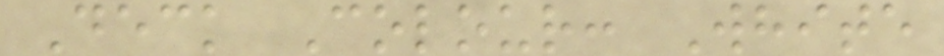Deck Colour: White
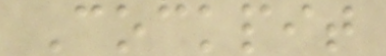Cockpit
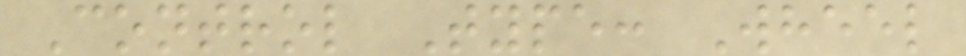Control Type: Wheel
